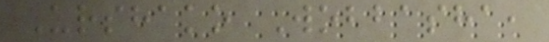Urshako Wobbasha,
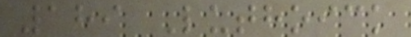189 Luthoick
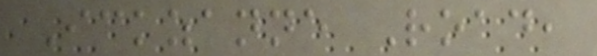Ickzanne Road,
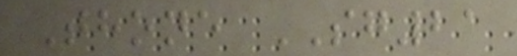Thone SG21
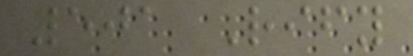501 Rify
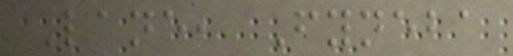Lane, Fyneba
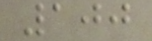100
